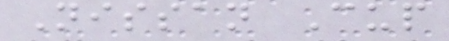Nissan Cup
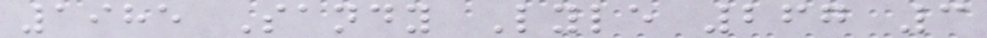1985 Sandy Lyle 267 3
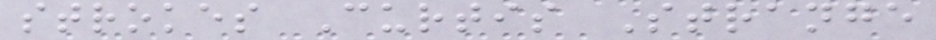strokes Curtis Strange
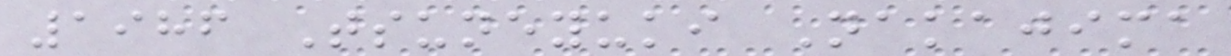1986 Tsuneyuki Nakajima
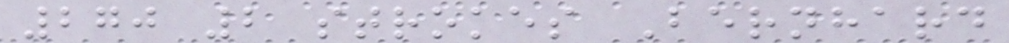270 2 strokes Bernhard
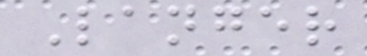Langer
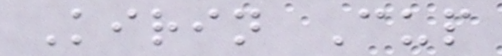Kirin Cup
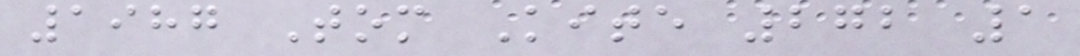1987 Tom Kite 272 1
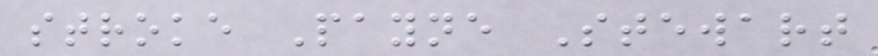stroke Payne Stewart
